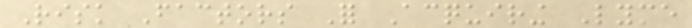Risk Factors For Acquiring Lyme
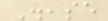Disease
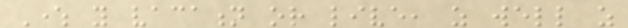Where you vacation or live, as well as
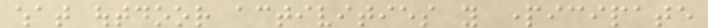what outdoor activities you participate
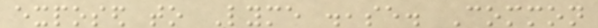exposed to Lyme disease. Common
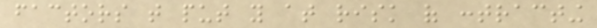factors that put you at risk of contracting
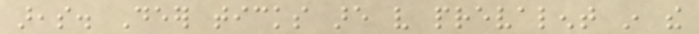areas. Deer ticks are very prevalent in the
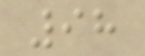98
